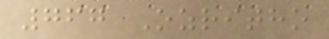767 Ozritho
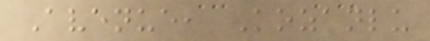Avenue, Kozanlu
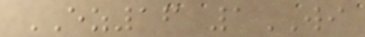EZ16 1WI
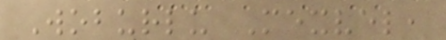Woburlu Mexvel,
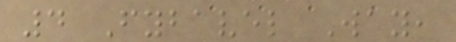4 Fybavel Way,
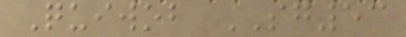Quiwob SG53
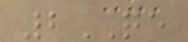2QE
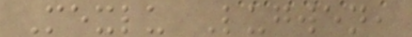Mexlu Lugwen,
